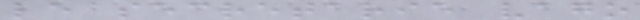le secretarie vago
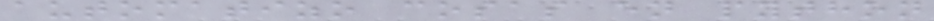automatizo cosas en python
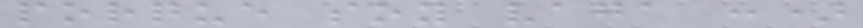porque soy vaga :)
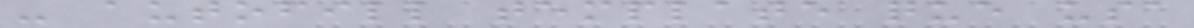- autofill template que usa
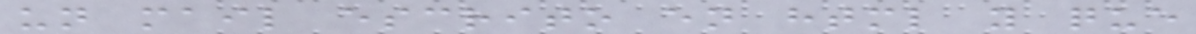un mail escrito en html y que
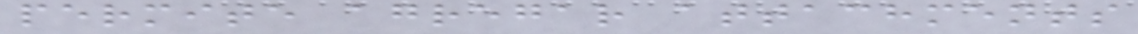permite agregar attachments
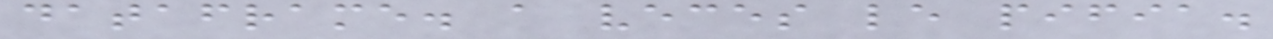dataframe. a veces le pifia.
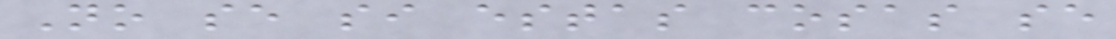No se si estas cosas se
